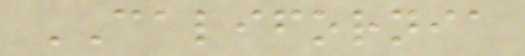CALIFORNIA
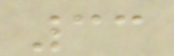33
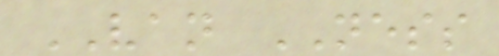VAN NESS
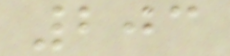203
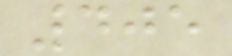405
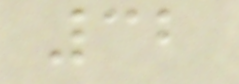32
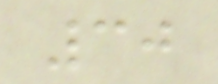30
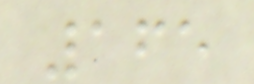165
